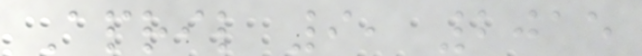April 9, 2015
